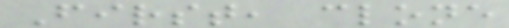First, clone
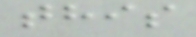this
